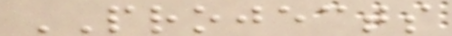PROJECTS
